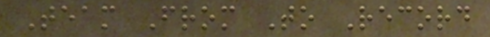Team From To Record
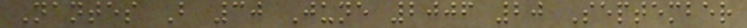Nantes B 30 June 2006 20 September
